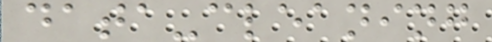data-cleaning
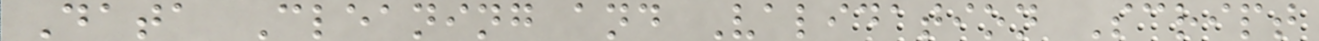Data Cleaning and Validation Script
